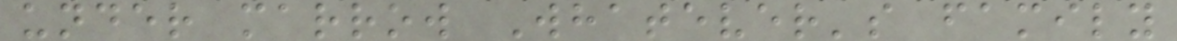under marrow Whatever's family
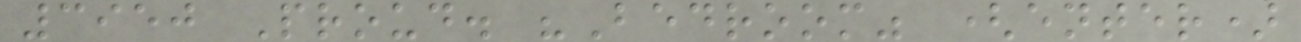3950 Proud. "Bedroom" (enter)
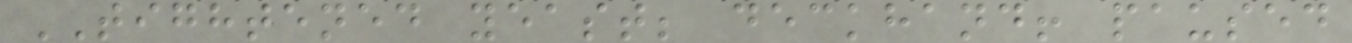TIGHTENED yeast; deckhand! paused
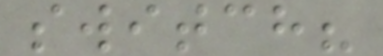switch?
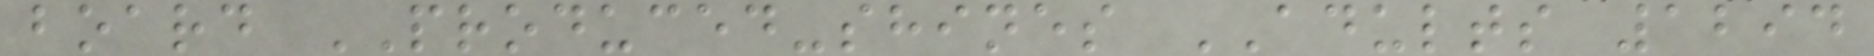board PRODUCED-shines ADULTS 1294
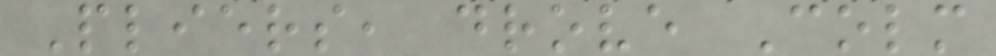Pliers, drove Colm
